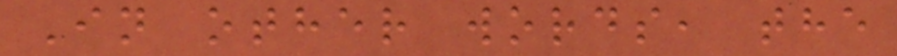In other words, the
